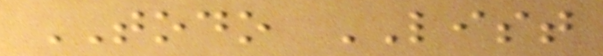TODO LIST
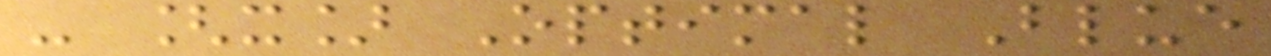- [x] Optimal Blue
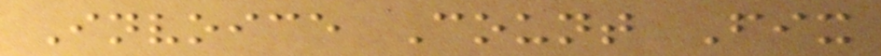Invoice Count Fix
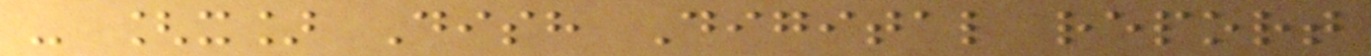- [x] Dish Digital report
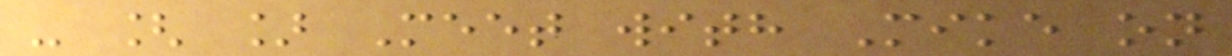- [ ] Meet with Mike on
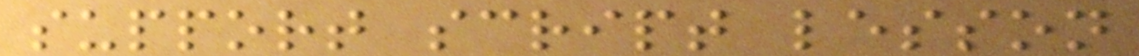support script lesson
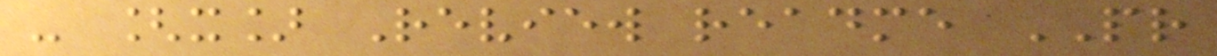- [x] Review readme PR
